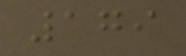179
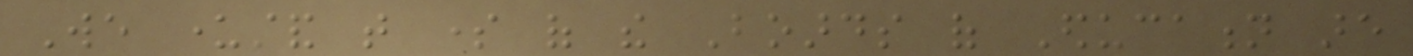We understand that some of the Boards of Education are
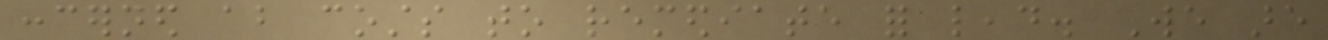concerned about costs to remediate for lead. We are
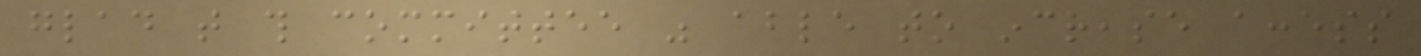glad that this committee was able to increase access
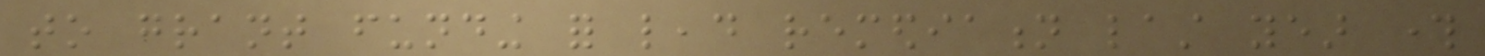to grant funding for lead remediation last year through
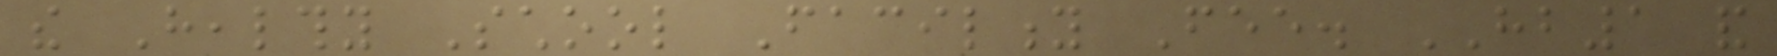the Healthy School Facility Fee. HB1 and
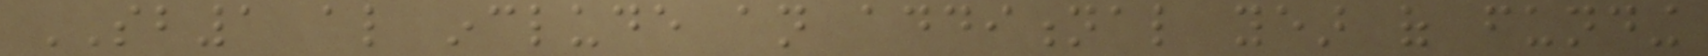SB1 also include an additional year of funding
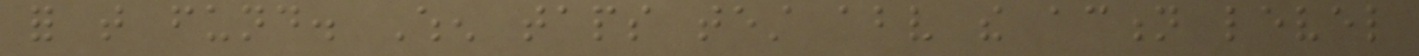for that fund. When taps test above the action level
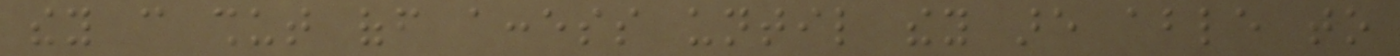they can shut off access until they are able to
